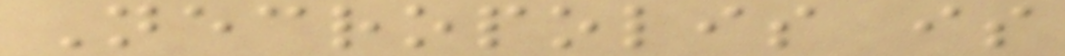Necropolis is
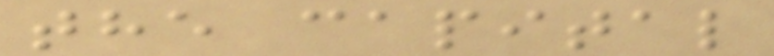the capital
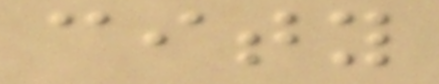city
